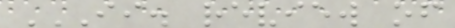II. REVIEW OF
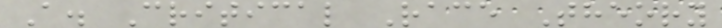A. Critical Race Theory
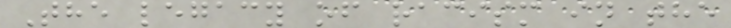The legacy of racism in the
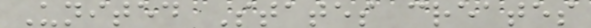United States creates
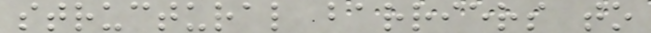structural barriers to
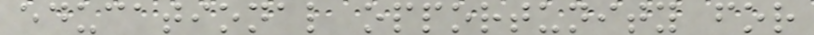educational opportunity for
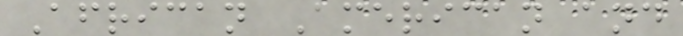African American and
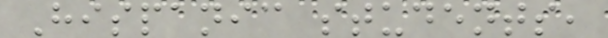Hispanic students,
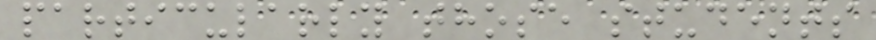particularly those students
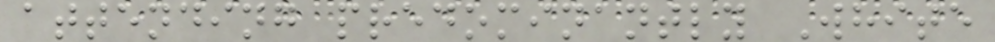attending predominantly White
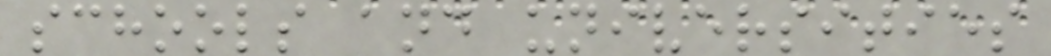schools and universities
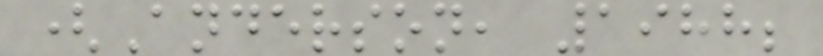(Anderson, 1988;
